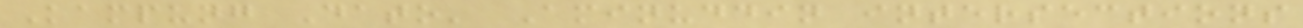Kampung Dato' Aminuddin intersections
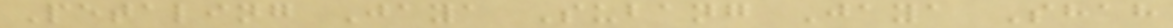Petaling Jaya Subang Jaya Shah
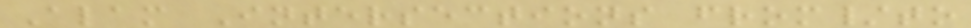Alam Intersections from/to
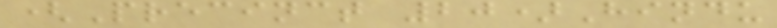(Precinct 20)Hindu
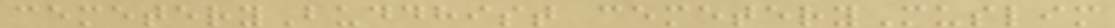cemeteryBuddhist cemeteryMuslim
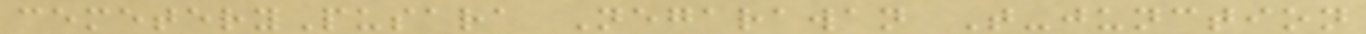cemeteryPusara Negarawan T-junction
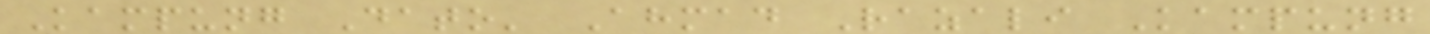Kampung Dato' Ahmad Razali Kampung
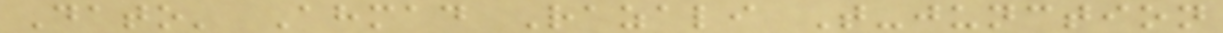Dato' Ahmad Razali T-junction
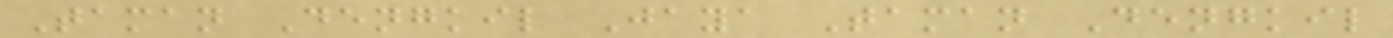Taman Dengkil Jaya Taman Dengkil
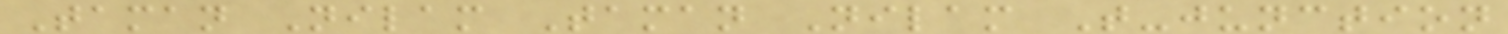Taman Nilam Taman Nilam T-junction
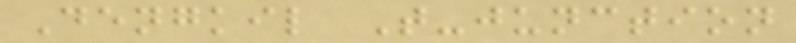Dengkil T-junction
